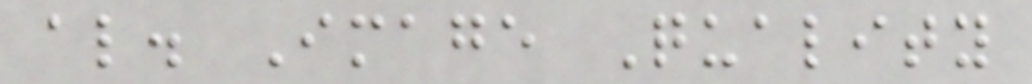al. Image Quality
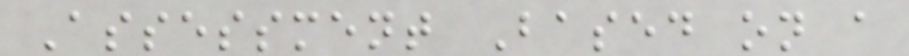Assessment Based on a
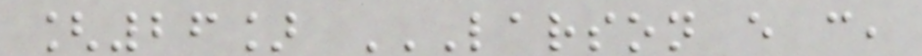[26] LARSON E C,
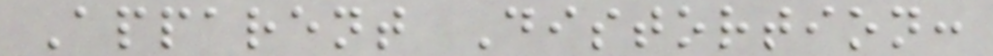Apparent Distortion:
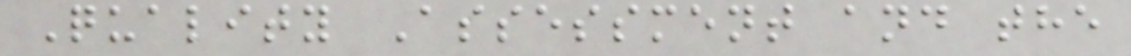Quality Assessment and the
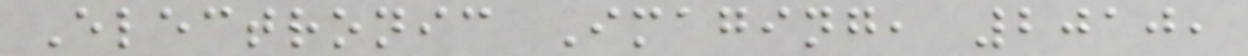Electronic Imaging, 2010,
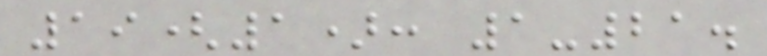19(1): 1-21.
